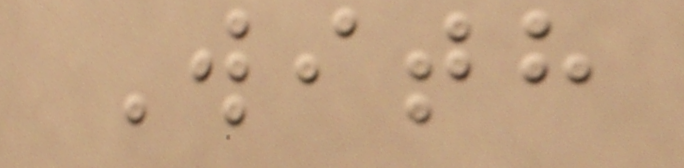With
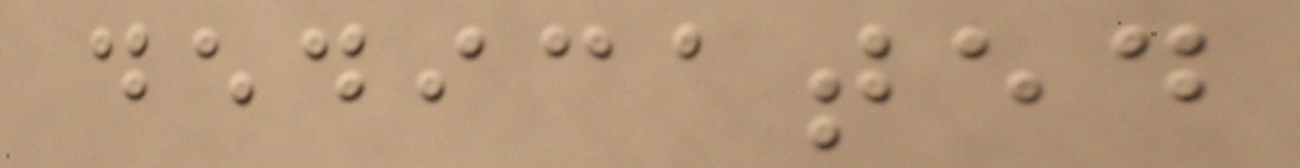dedicated
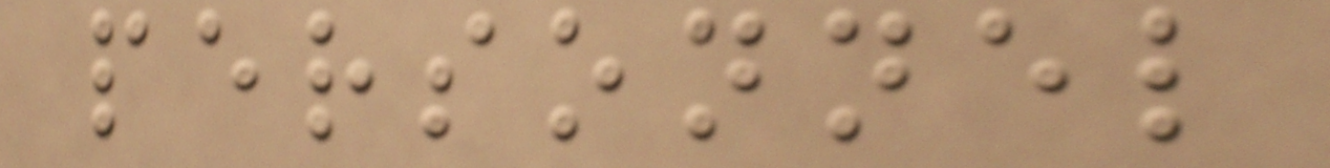personnel
